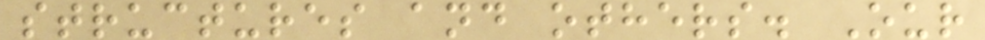structures and others. Our
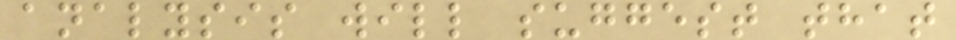analysis will suggest that
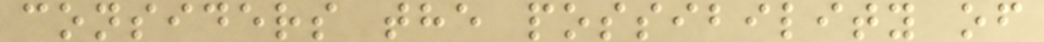considers the possibility of
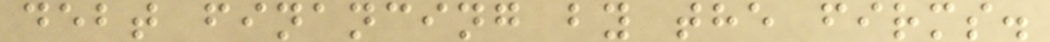debt financing by the firms.
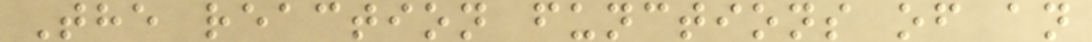The reaction functions of an
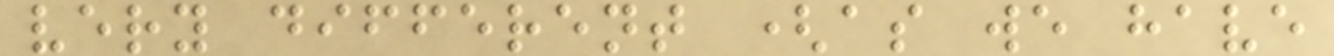very different (as we have
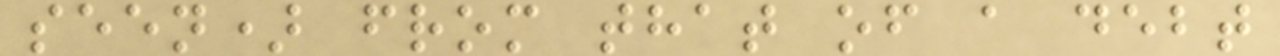seen) from that of a debt
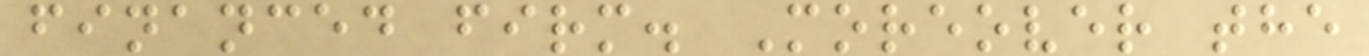financed firm. Moreover the
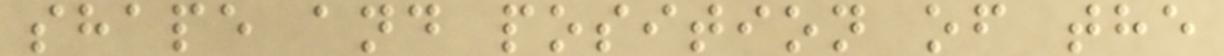shape and position of the
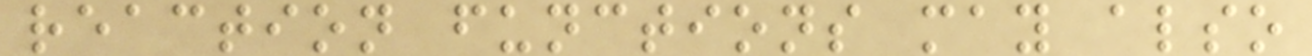reaction functions may also
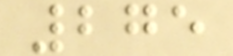275
